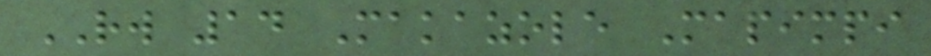RW 14 Makazole Mapimpi
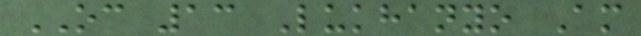OC 13 Lukhanyo Am
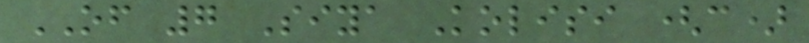OF 7 Siya Kolisi (c)
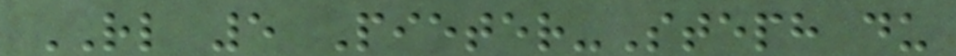RL 5 Pieter-Steph du
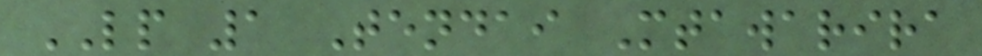LP 1 Tendai Mtawarira
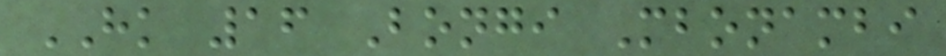HK 16 Bongi Mbonambi
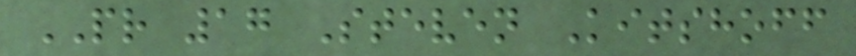PR 17 Steven Kitshoff
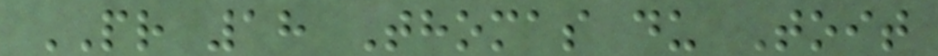PR 18 Thomas du Toit
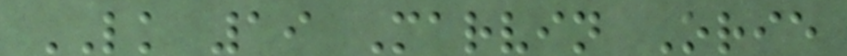LK 19 Marvin Orie
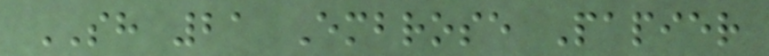SH 21 Embrose Papier
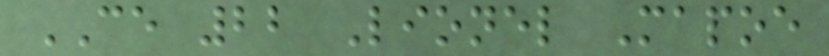CE 22 Lionel Mapoe
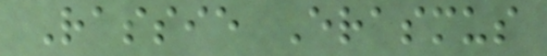Rassie Erasmus
